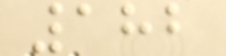182
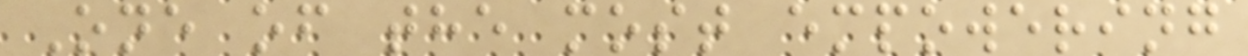One of the most empowering
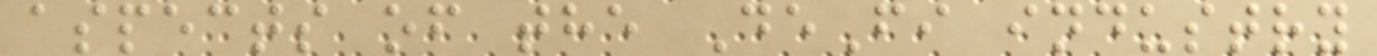aspects of the DeFi industry
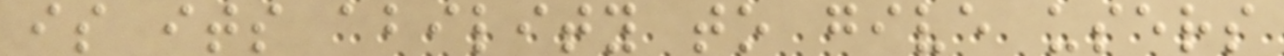is its ability to give users
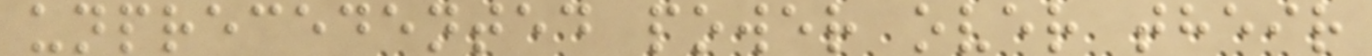unprecedented power over their
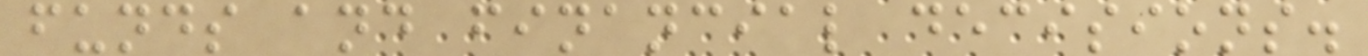funds and financial decisions.
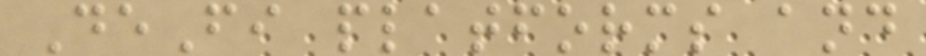DeFi platforms and
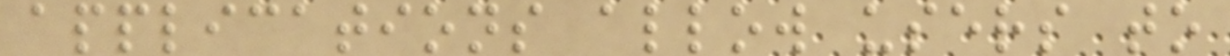applications allow users to
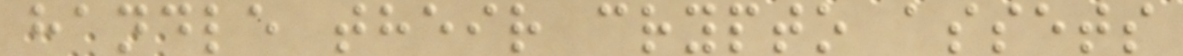handle their crypto assets
